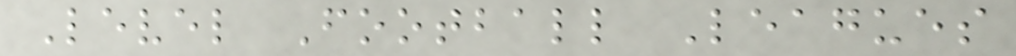Level Football Leagues
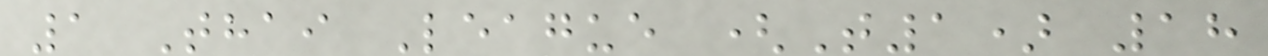1 Thai League (T1) 18
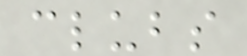clubs
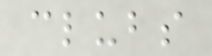clubs
